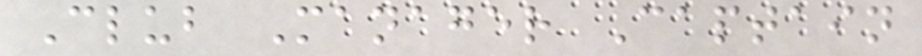Club Manager Captain
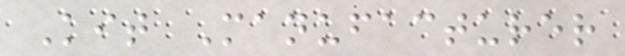Kit Manufacturer
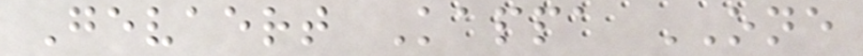Gevaert Kappa ONE
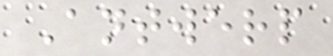Antwerp
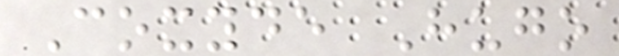Coxyde Hugo
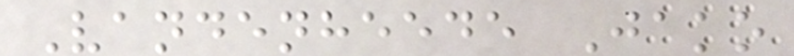Vandenheede Jako
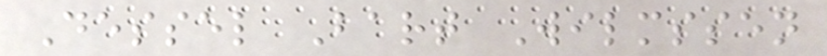Dessel Bart Wilmssen
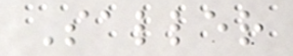Saller
